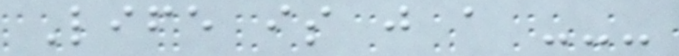Life is just a ---
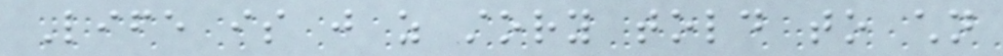Life is just as story told to children
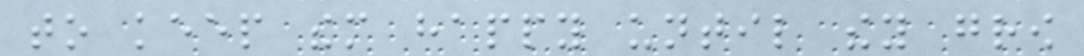to keep them happy until they grow
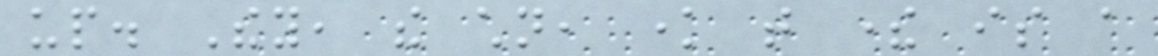up. They, the children, know that there is a
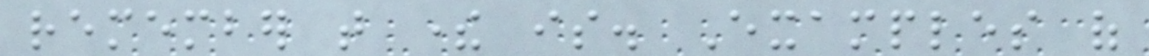remember that there is. Examples of
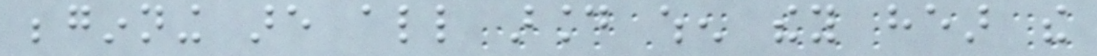beginning are all around when they hear the
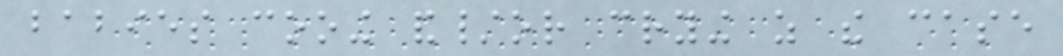babies cooing and/or crying as the case
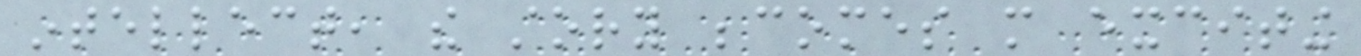intellect, the story becomes more exciting
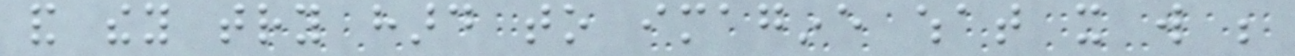and they try hard to imagine what it will be
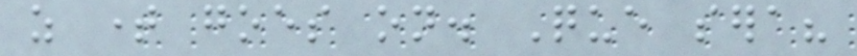as time goes on. Que sera?
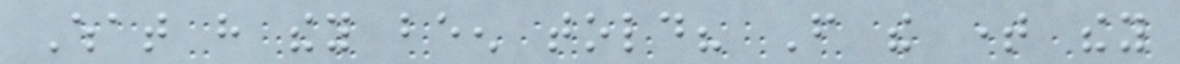What have they been told? From the time they
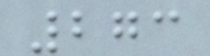273
